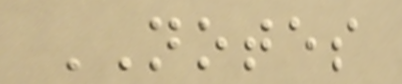NOTES
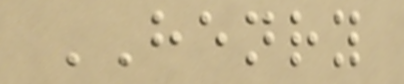HENRY
